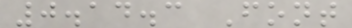0.14.3 Font
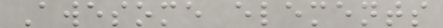Awesome elements
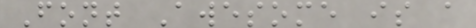Font Awesome is a
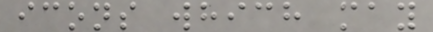icons which may
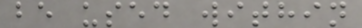be used within
